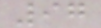97
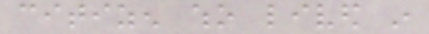citizen who lived in
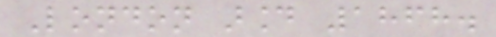London around 1868.
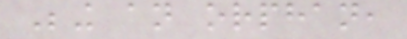Being an orphan,
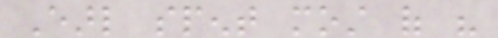Earl spent most of his
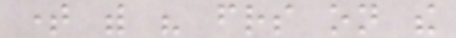time with his friends on the
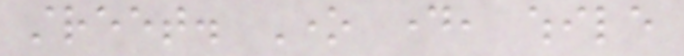street. One day, while
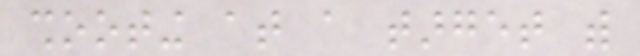shooting at a target with
